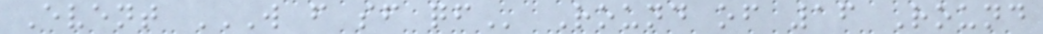Event W F SF QF Round of 16 Round
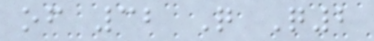of 32 Q Q2
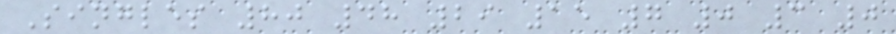Singles 80 48 29 15 7 0 3 0
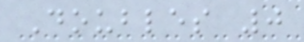Doubles 0
